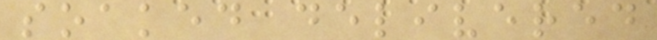soaked delivered
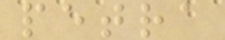petra
